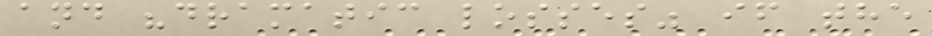and "dramatic losses" if the
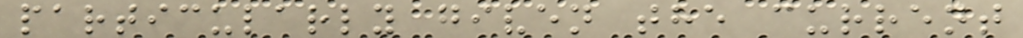particularly given the current
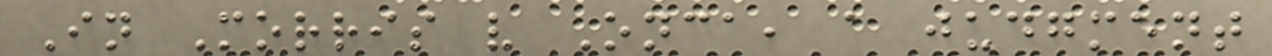In Morris v Onca, a judgment
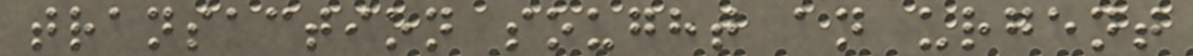transaction sought an urgent
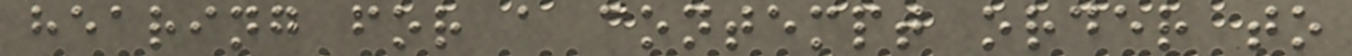hearing for a contempt order to
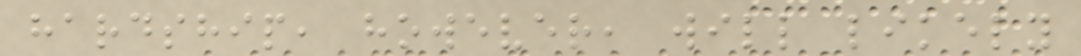hardship, however, will likely
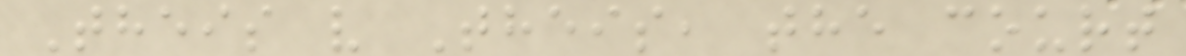Theis v Theis, the court
